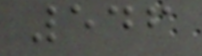546
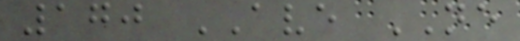170 AVE NE
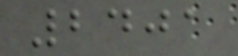2401
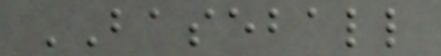BASEBALL
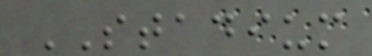STADIUM
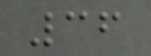36
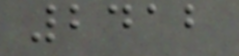2412
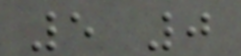5 0
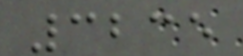3235
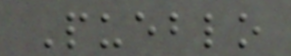Pueblo
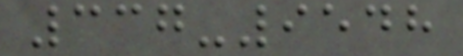337-9548
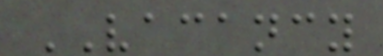VACANCY
